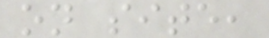on site,
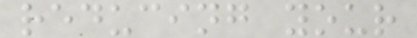reducing your
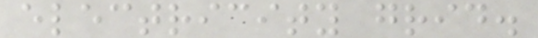electricity grid.
